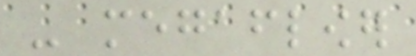- megaflower
